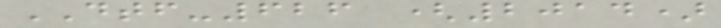DTF-626 (2014)
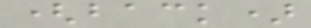(back)
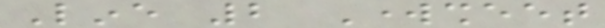Line 2 Worksheet
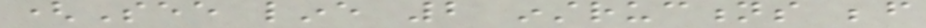(See line 2 instructions before
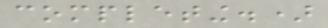completing.)
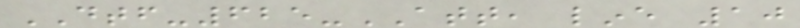DTF-625-ATT, line 10
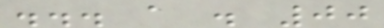... a . 00
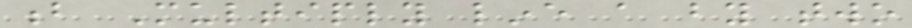b Multiply line a by two
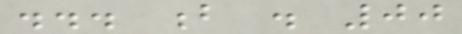... b . 00
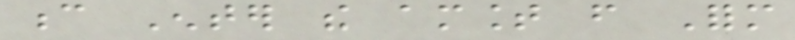c Enter the amount from Form
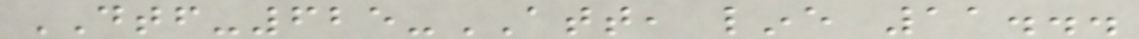DTF-625-ATT, line 11...
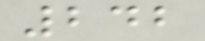242
